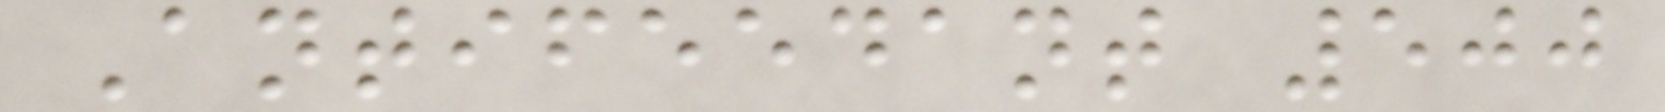Antifeedant 500
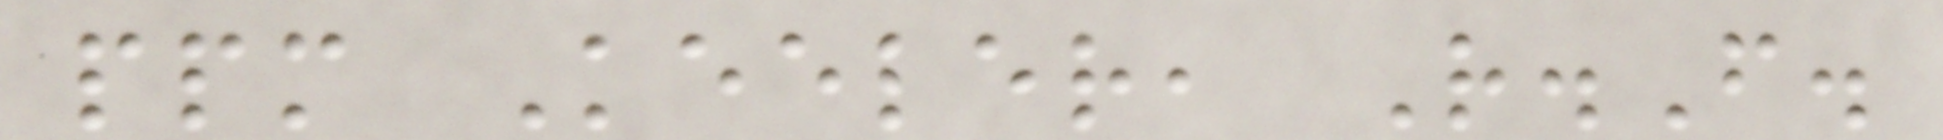ppm Keeler, R.F.
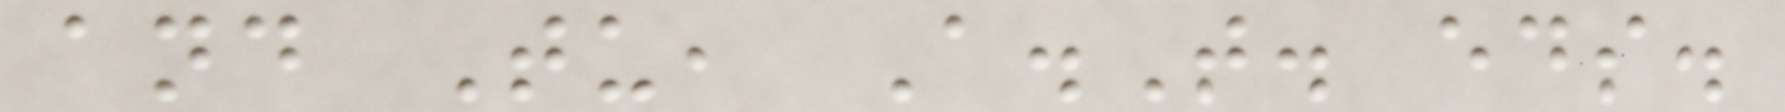and Tu, A.T. eds.
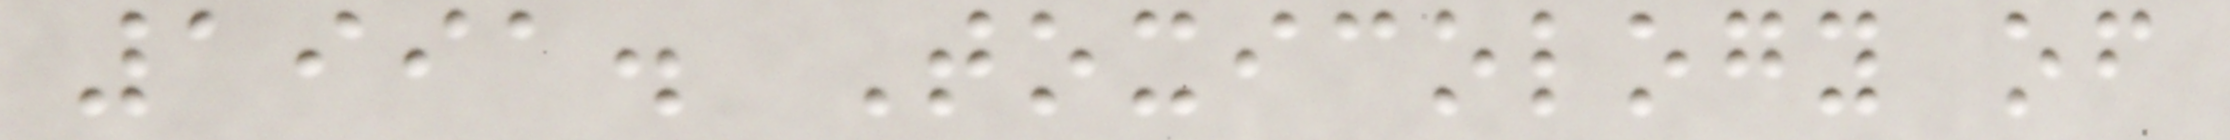1991. Toxicology of
